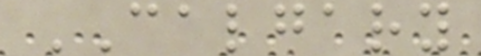CALGARY
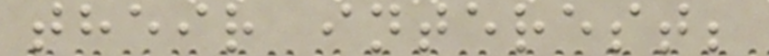their interest;
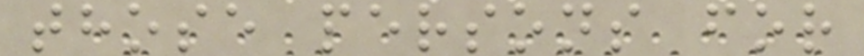those persons for
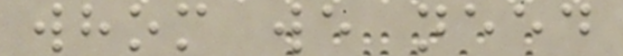whom we need
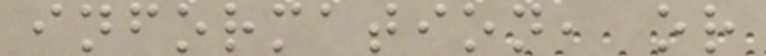information, or
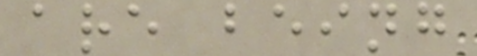are being
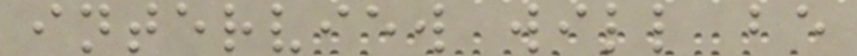interview will be
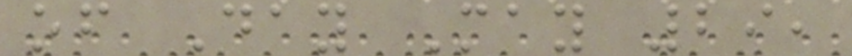of Day May 29,
